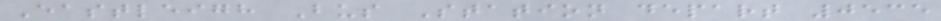Eastleigh Bus Station depart 0535
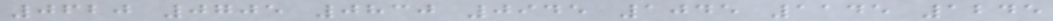0620 0705 0830 0945 1045 1145 1245
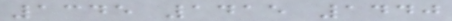1345 1415 1440
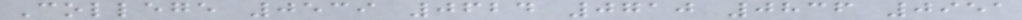College 0539 0624 0710 0836 0951
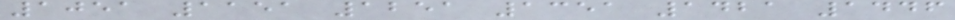1051 1151 1251 1351 1421 1446
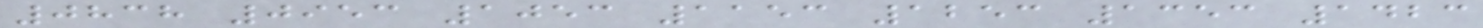0838 0953 1053 1153 1253 1353 1423
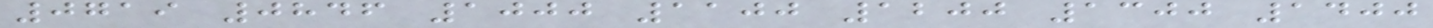0719 0846 1000 1100 1200 1300 1400
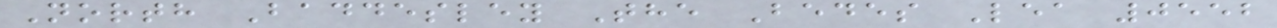North Baddesley The Bedes Lea 0552
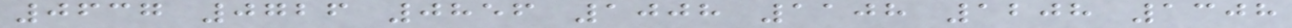0637 0726 0856 1008 1108 1208 1308
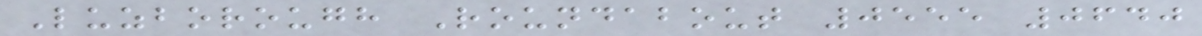Luzborough Roundabout 0555 0640
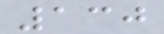130
